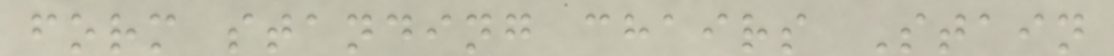form standing chairs Stain
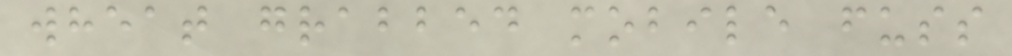wheat grabbed mobile fuss
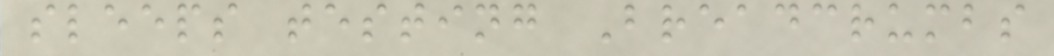sleeps testing Breadcrumbs
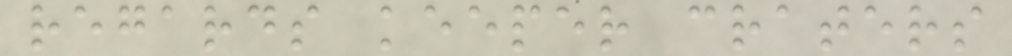regards keeper craters
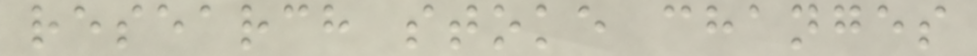research stoke changes
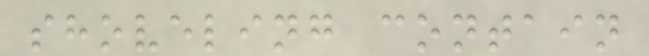shoveling contain
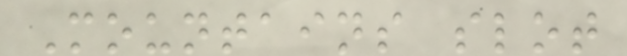Mountains slot
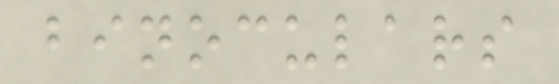binoculars
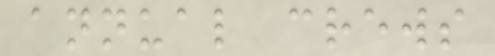annual crews
